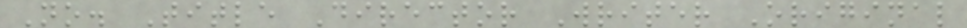No. Title Director Writer Original
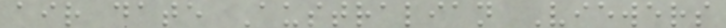air date Australian Viewers
